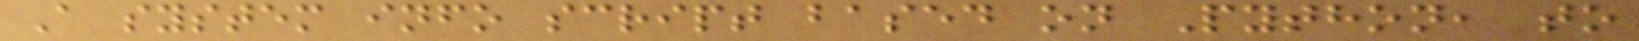A system info script based on Python, to
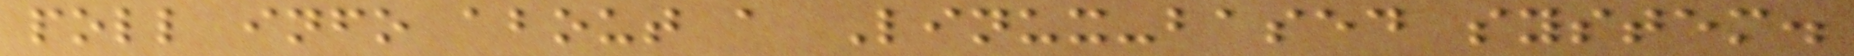poll info about a Linux-based system.
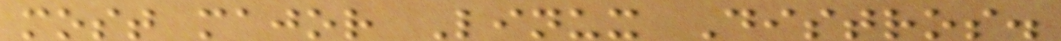most major Linux Distros.
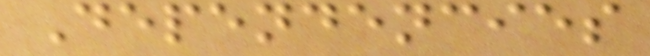Dependencies
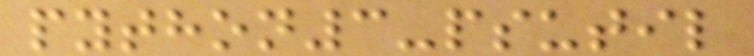python3-psutil
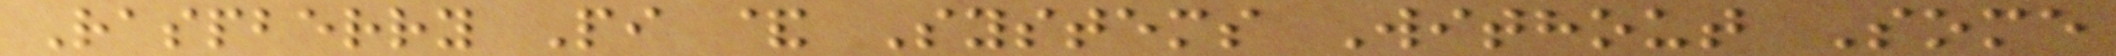Raspberry Pi & Systems Without Some
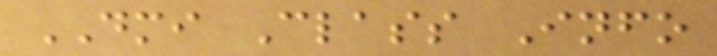DMI Class Info
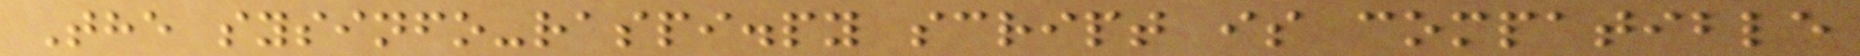The sysinfo-raspi.py script is compatible
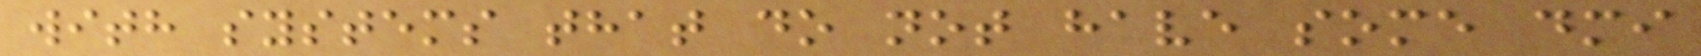with systems that do not have some dmi
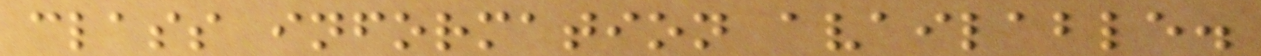class information available.
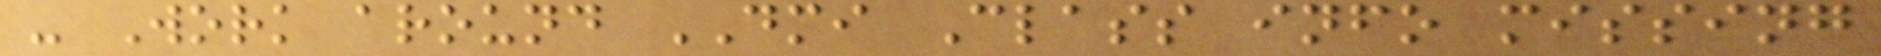- Work around DMI Class info missing
